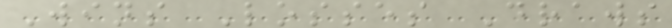Wins Losses Draws
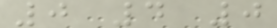0 4 0
